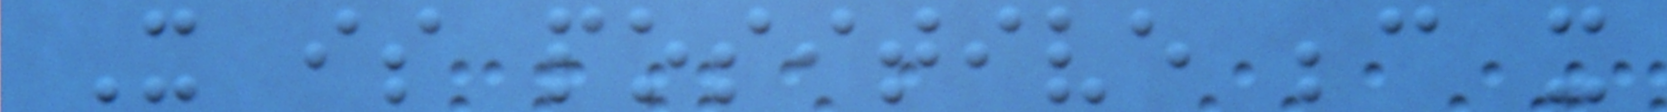It is positive because it
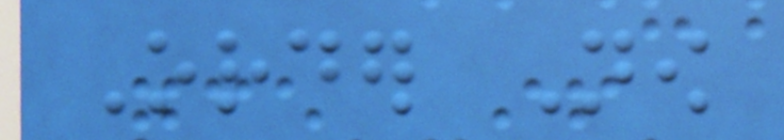Order Now
